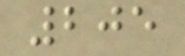205
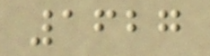1627
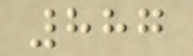887
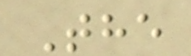The
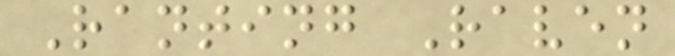Ranting Raven
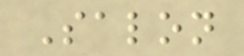Salon
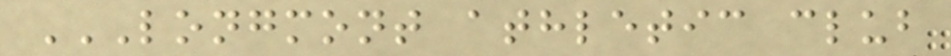LONGMONT ATHLETIC CLUB
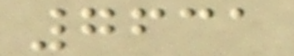7631
